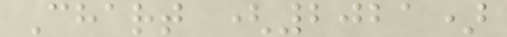Chart (2021)
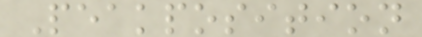Peakposition
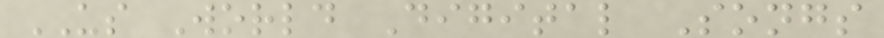US World Digital Songs
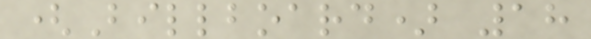(Billboard) 18
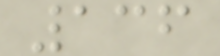136
